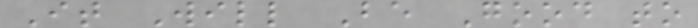It Will Be Good to
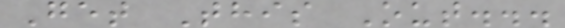Get This Out...
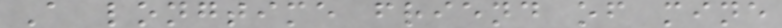A longtime friend of mine
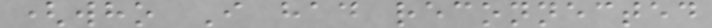(who I had reconnected
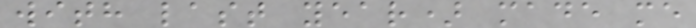with last year) made me
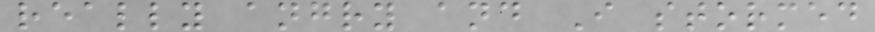really angry and I stormed
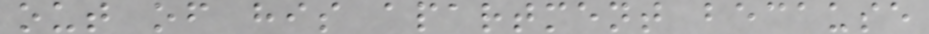out of his apartment because
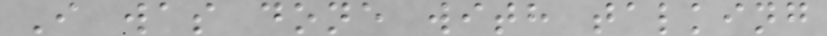I was done with talking
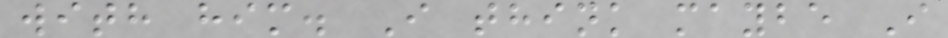with him. I think maybe I
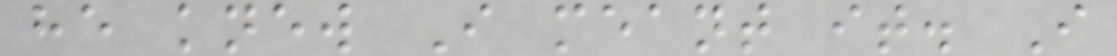he knew I meant it. I
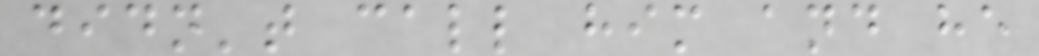didn't call him and he
